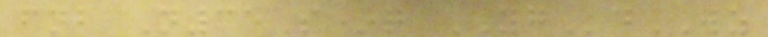fnb N35S*q YGdWZ
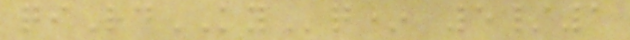qiRdKYq* 5/1
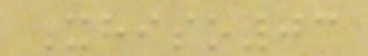Xhiso03
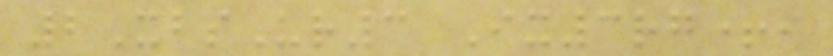2XbsUr3 Ix3rg+i
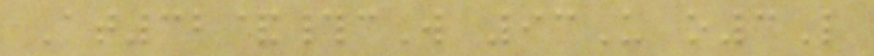At32&#cW 93U o3L
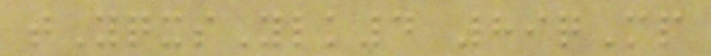tYqxsYlk4 89qMp
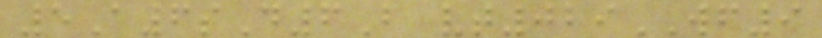5A6sD6B vt029WF9
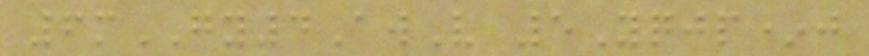6mGY4AwV 5Yqjp*j
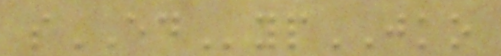sEDypJKO
